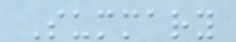Summary
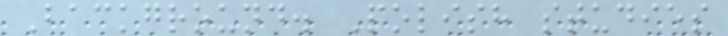Background. Polish studies
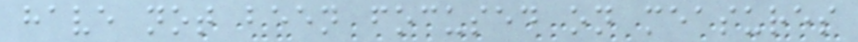have not been focused on measures
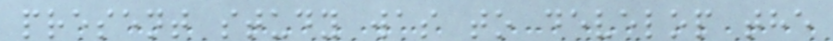present study was to develop the
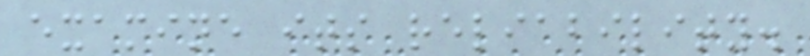examine its reliability.
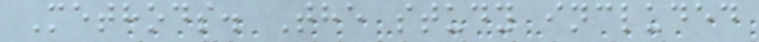Methods. The study included
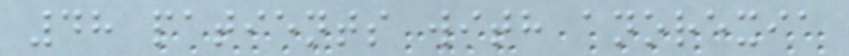48 patients with anorexia
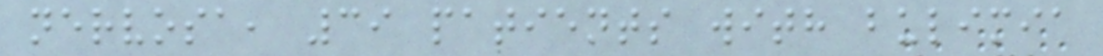nervosa, 39 patients with bulimia
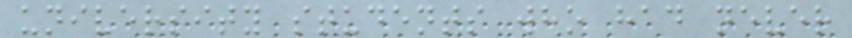university students who had never
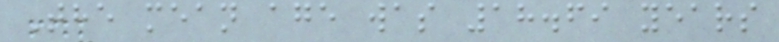The mean age was 18.69 years
